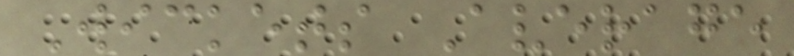Wickets Average
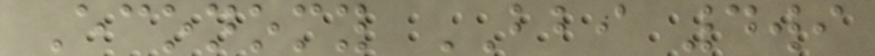Economy BBI 4wi
